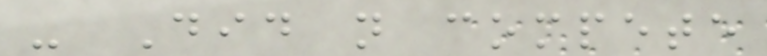- Did not compete
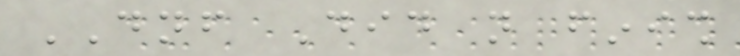DNF Did not finish
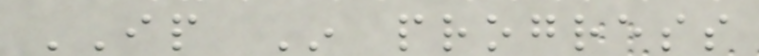IP In progress
